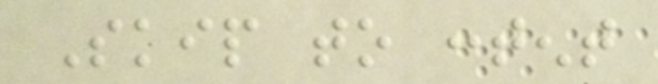Skip to content
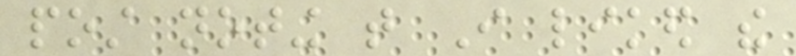post noting that I liked the
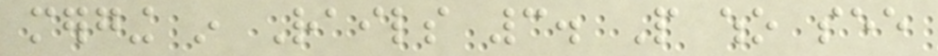merging in Rails 3. People who see
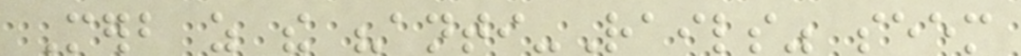Merb as the "anti-Rails" seem
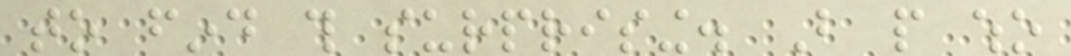to find this surprising. But people who
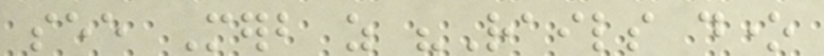see Merb as "Rails done
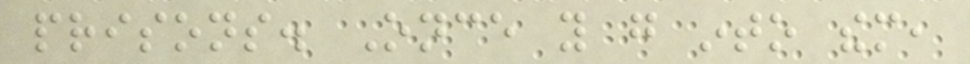prisons. Once you go into them,
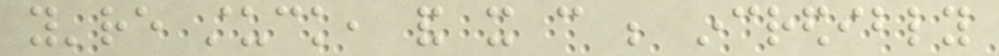you're stuck, and it can be incredibly
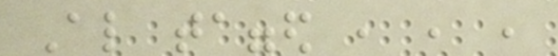Also tagged , , ,
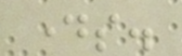days.
